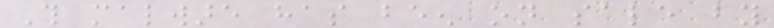This malware has been on sale by
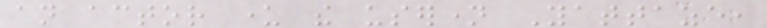an actor under the username Yattaze,
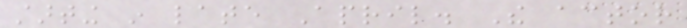starting in late April. The actor
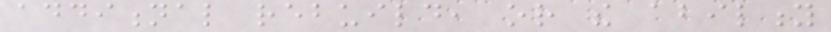additional rebuild, or the ability
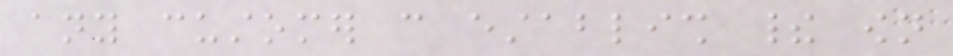any customer can establish their own
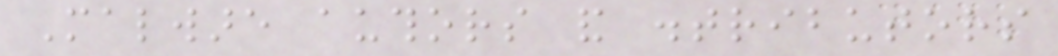Malware authors and distributors
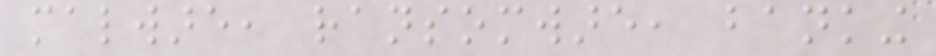malware, ransomware, banking
